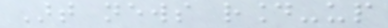Art news round-up
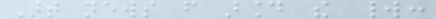Art news from around the world:
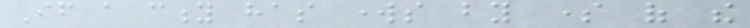If a city has works by some of the
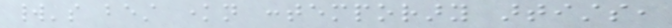world's best known contemporary artists,
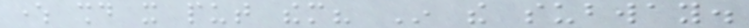where should it put them? In the subway.
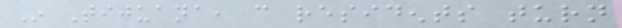In Tijuana, can residents turn
